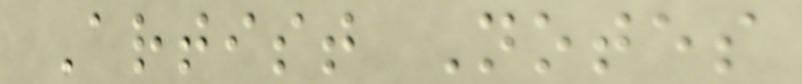Artist Notes
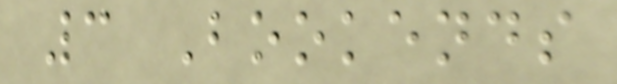3 Bookends
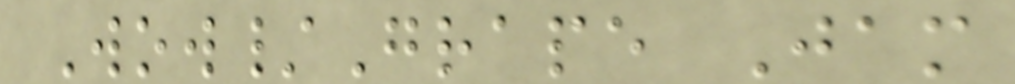Wow/Grape Jam
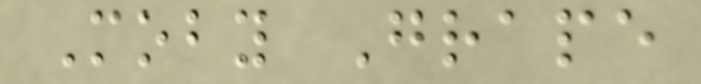Moby Grape
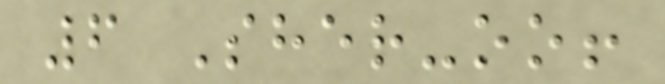6 Sher-oo!
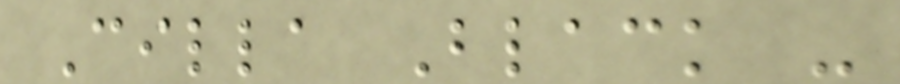Cilla Black -
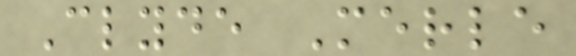Clyde Merle
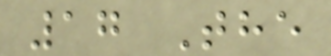17 The
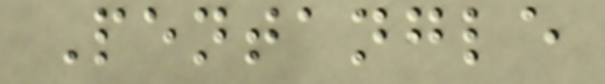Pentangle
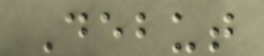Debut
